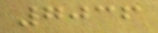7036
